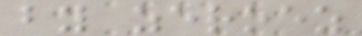by zeroez
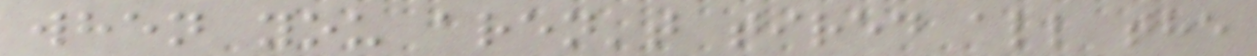when you aren't tired all the
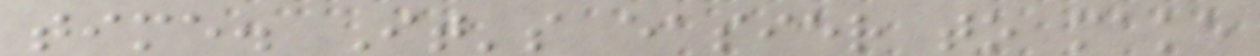time. It's easier to make
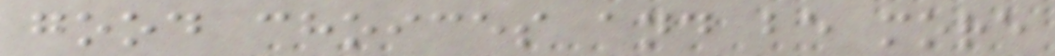good choices and be more
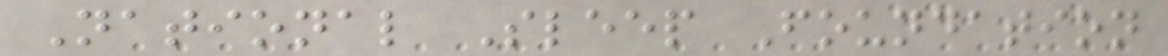National Sleep Foundation
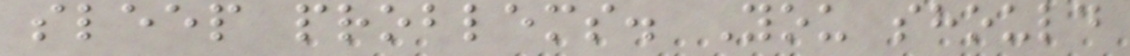sleep problems. You should
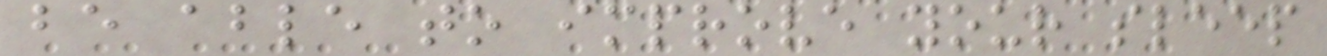be able to improve your sleep
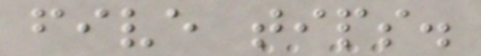five tips.
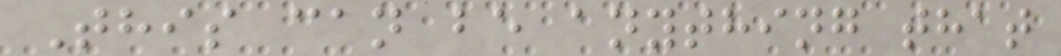This can be anything that
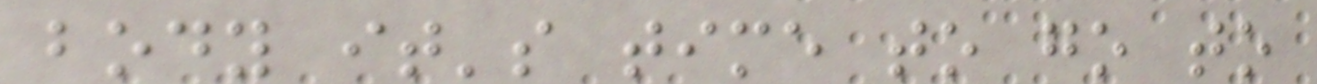body it's time to go to
